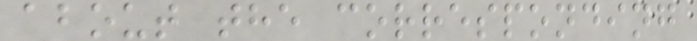about the corresponding
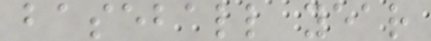baseball year
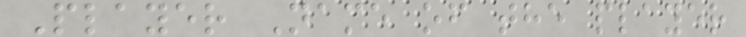Player Name of the player
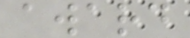award
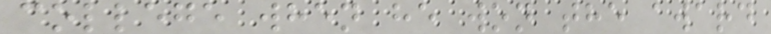college when he won the award
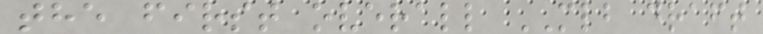the first overall MLB draft
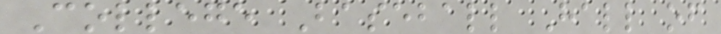College Baseball Hall of
